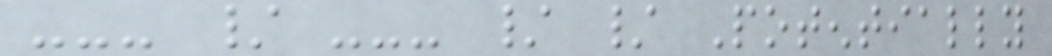--- / --- / / Potentially
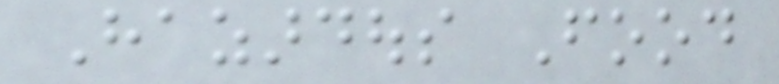Hazardous Food
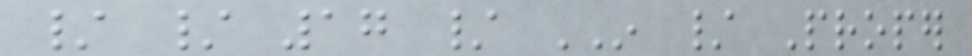/ / 17 / IN / Proper
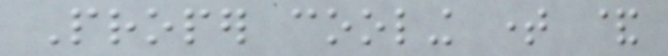Proper cooling time &
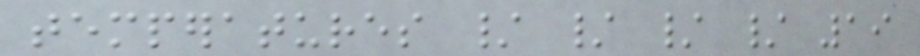temperatures / / / / 19
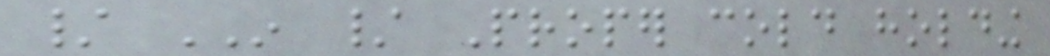/ IN / Proper cold holding
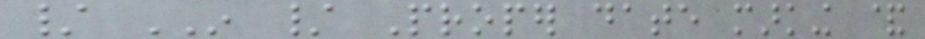/ IN / Proper date marking &
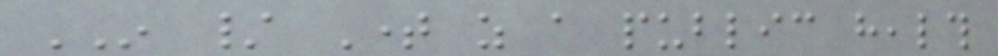IN / Time as a public health
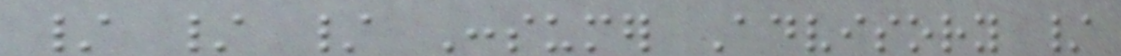/ / / Consumer Advisory /
